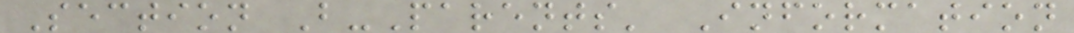Section B-Parents' Information
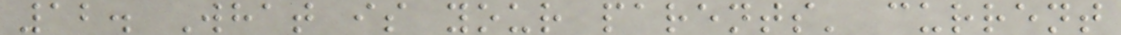12. What is your parents' current
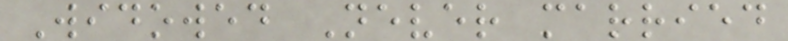Widowed Never married
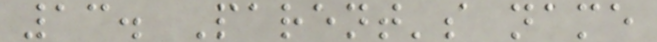13. Parent's name
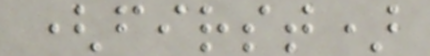(first)
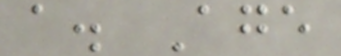a. Age
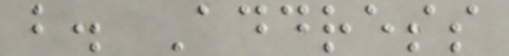b. Address
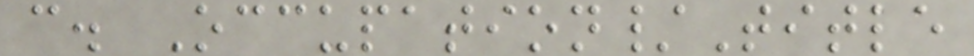c. Occupation/Title
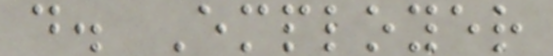d. Employer
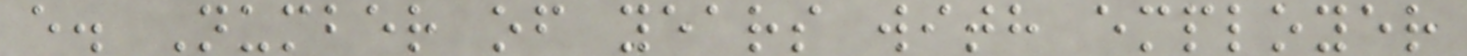e. Number of years with employer
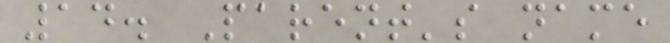14. Parent's name
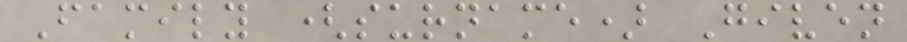Family (surname) Given
